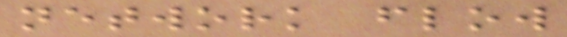network flow
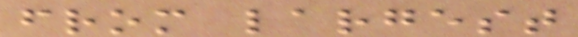from largest
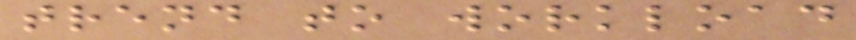trend to workload
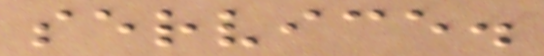service.
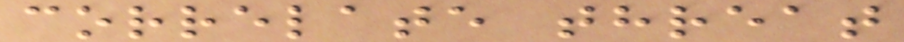correlate threat
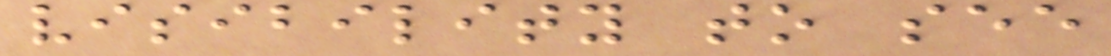visibility to see
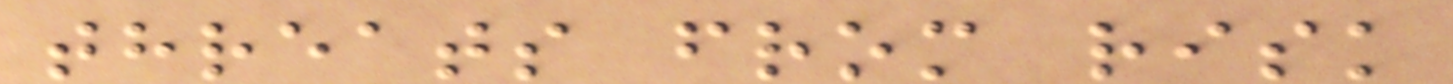threats from risk
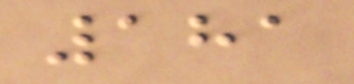181
